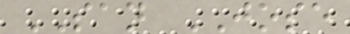SAN JOSE
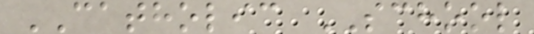CATHOLIC SCHOOL
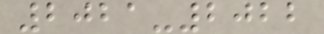2021-2022
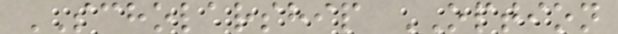SCHOLARSHIP OPTION
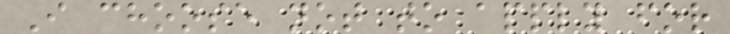I choose not to apply for
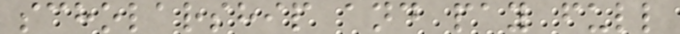scholarship and pay full
